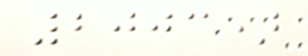2003)
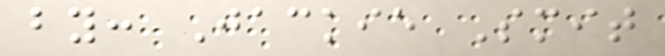by: Jackie Smit
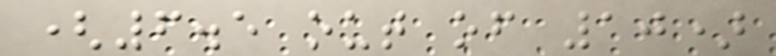(6.5 out of 10)
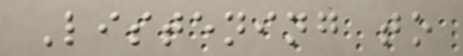Listening to
